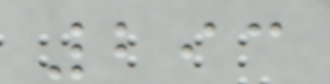293
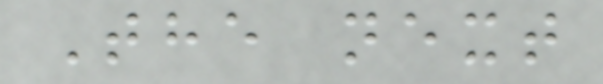The next
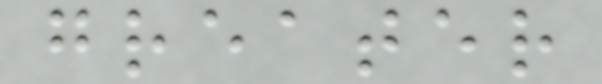greater
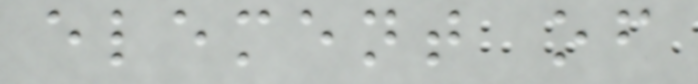element of
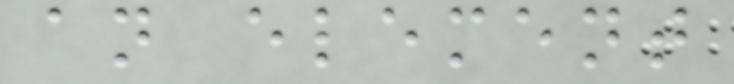an element
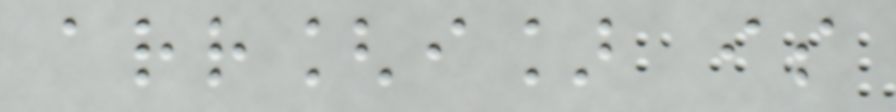arr[i] is
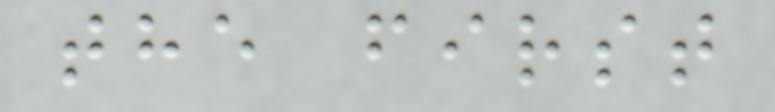the first
